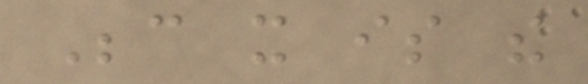Because it is the
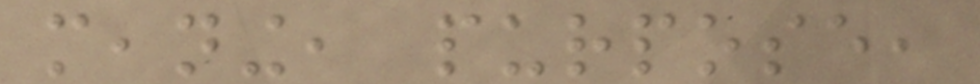meaning, purpose,
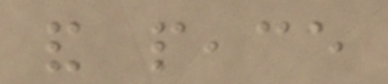and peace
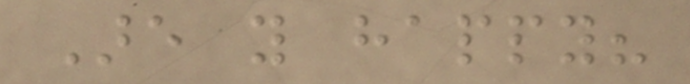Are you happy?
